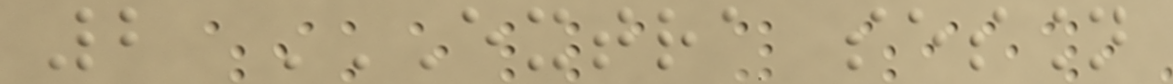2 EXTRA SESSION
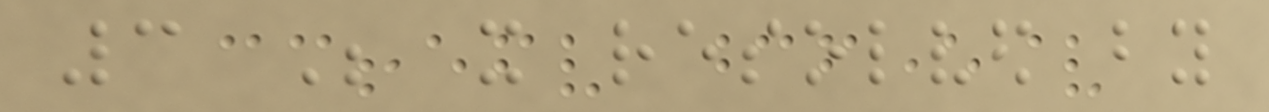3 Be it resolved by
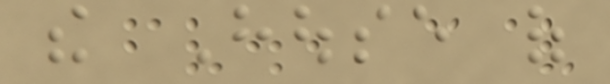the House of
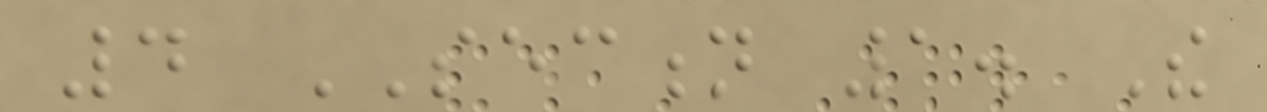4 SECTION 1. The
